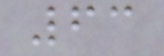63
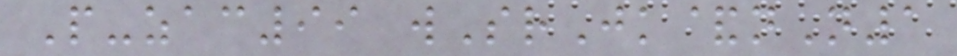P-zac99 wSrJk&nN1
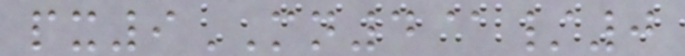px9MN4@/0
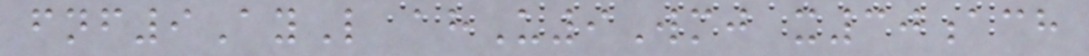fnf9AyL ahU9Wmj x30ach
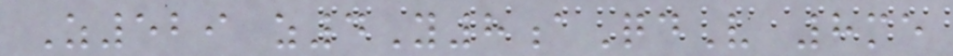Z529 z4Y8aQdV 8me
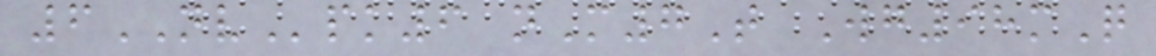6NVpk6 nM7T Wg98mQ
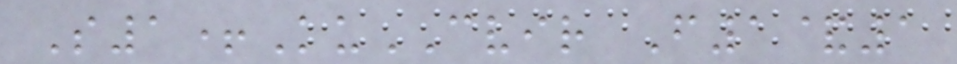S1+KuCVIR F1&1
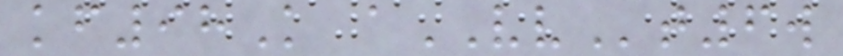kf98K aVVt6w
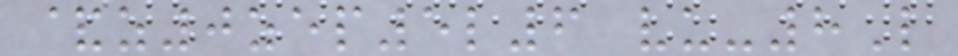&z0zep5l6 vu-8L
